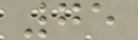75
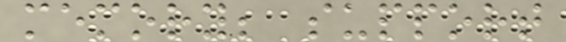memory; support
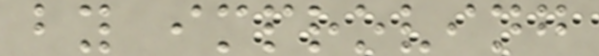by improving
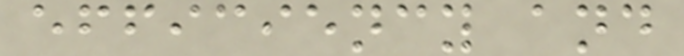efficiency and
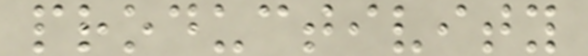productivity
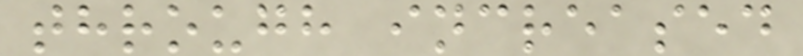through increased
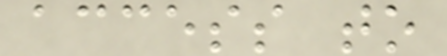access to
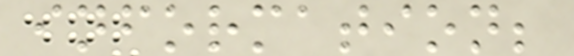information;
